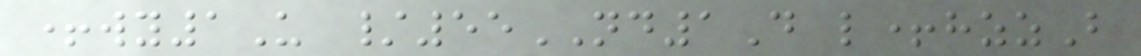+wy1U /55ND1D l+hzzB
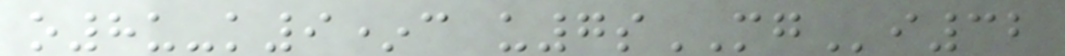o8u-k9*c u7sMGi32
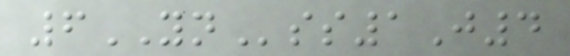6YNss1J4
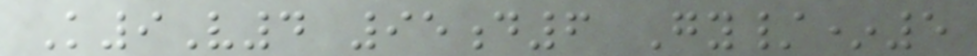K9V4 95d6 Gy/*5
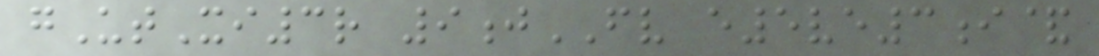gUtXi3r 9jFV e5ve3i&
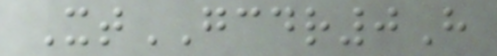XtGCDR0H
